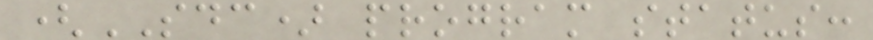(SDC) program status:
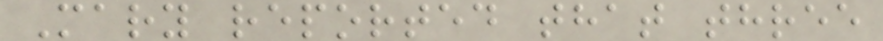Mary reported that three
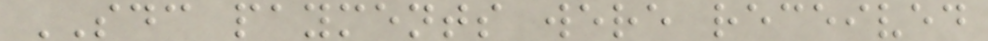SDC payments were received
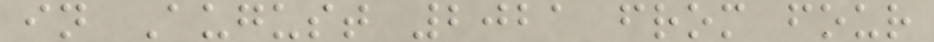in August 2021 from four
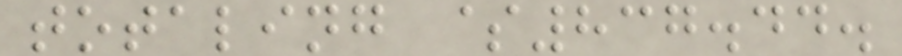totaling $837.44.
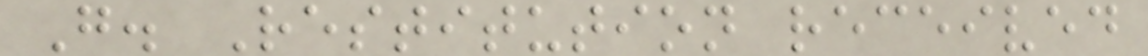G. Restitution received
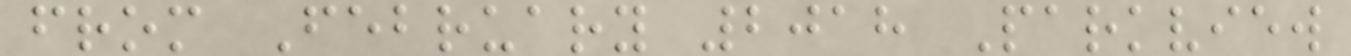from February 2018 Parkview
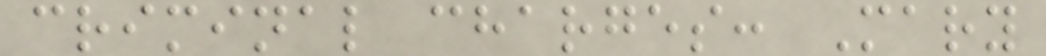criminal charges: Mary
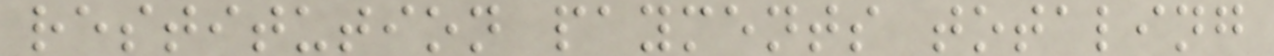restitution payments totaling
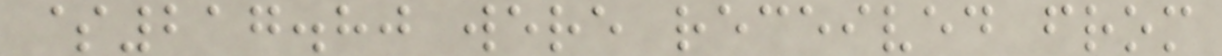$217.80 were received from
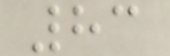83
